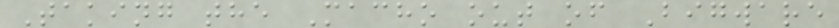Taking the Macho out of Bigware
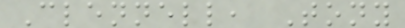Clennell, Tony
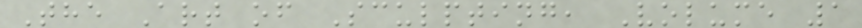The Art of Sculpting, Volume 1
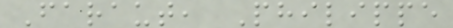Faraut, Philippe
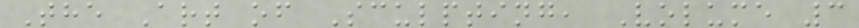The Art of Sculpting, Volume 3
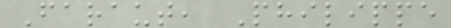Faraut, Philippe
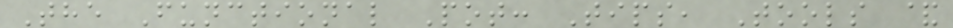The Functional Pot: Tips, Tools &
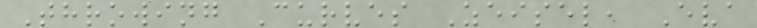Throwing Curves Zeisel, Eva
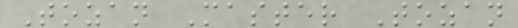Tozan Master Tozan
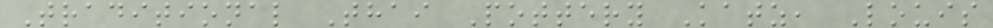Traditional Thai Pottery Katz, Louis
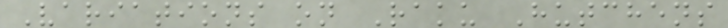Variations on Raku Hutchens
